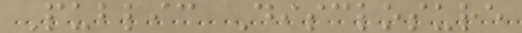Public Disclosure
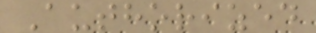Authorized
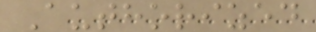Authorized
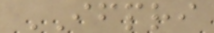IFPRI
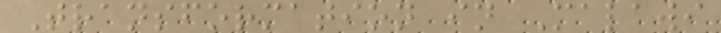Transformation in Malawi
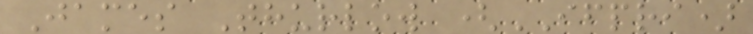James Thurlow (IFPRI)
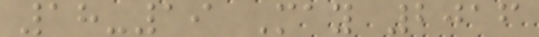18-19 May 2016
